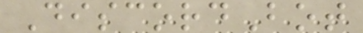DiscordBot
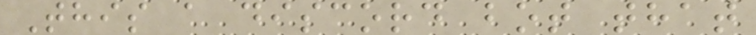This a discord bot that
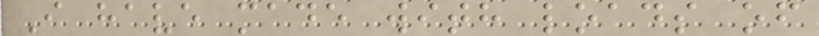I have made with loads of
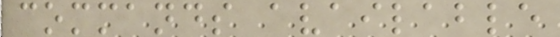commands available
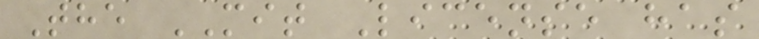The MIT License has
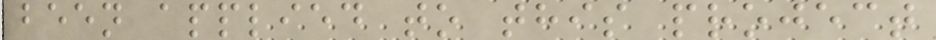been applied to this project
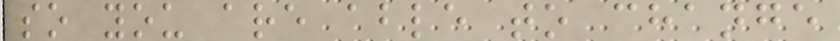so you are able to change
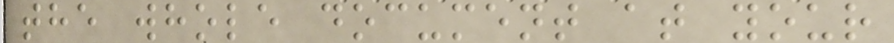the whole document at your
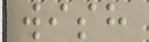wish
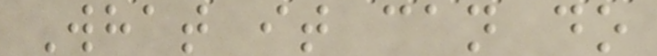What it can do
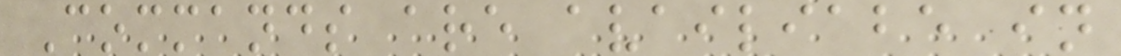Commands are availiabe in
